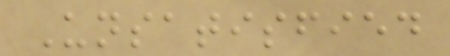Unsatisfied
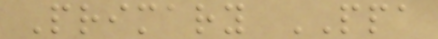Primary PPA
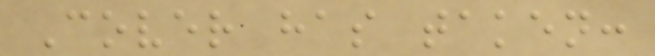Cover has taken:
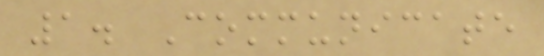1. Communicate
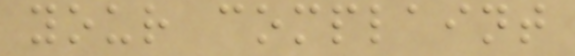your complaint
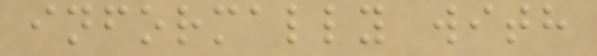informally with
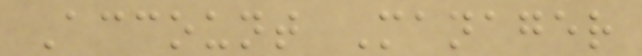Account Manager
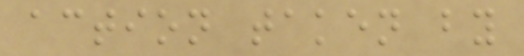action taken by
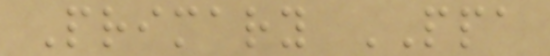Primary PPA
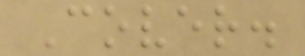Cover.
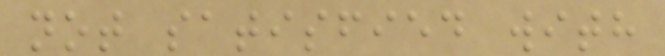not satisfied with
